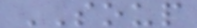SOUP
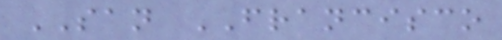SAN FRANCISCO
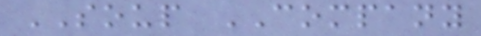SOUP COMPANY
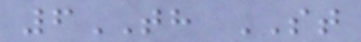6TH ST
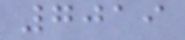7019
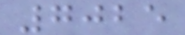7025
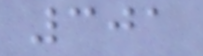301
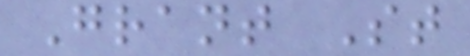Grant St
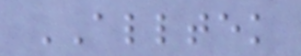ALLTEK
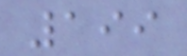199
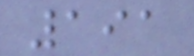191
